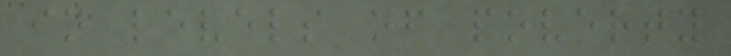in levels of poverty
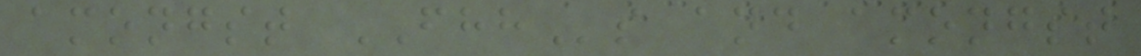amongst FHHs and amongst
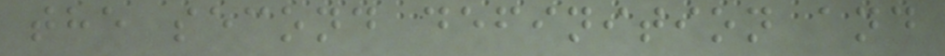the second definition and
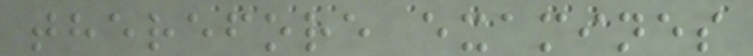therefore examines
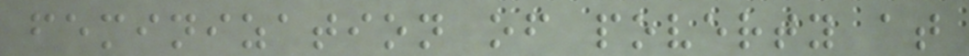feminization of poverty at
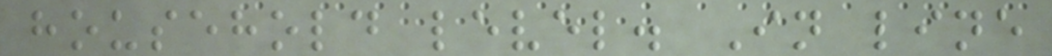household level. In line
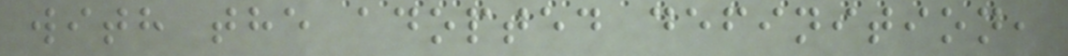with the adopted definition,
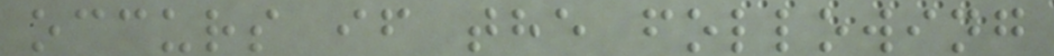occurs if the following
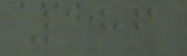186
